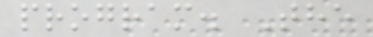program. The
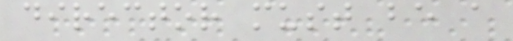director must be a
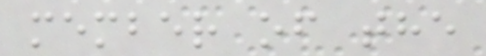member of the
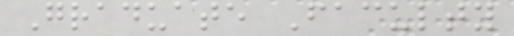Graduate Faculty
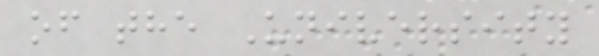of the University
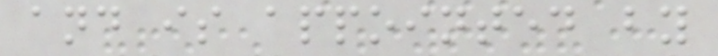and is appointed by
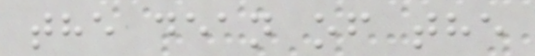the dean of the
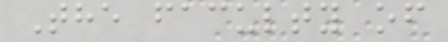The faculty of
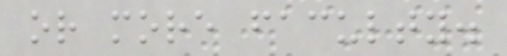or more faculty.
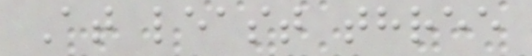At least three
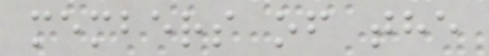members of the
